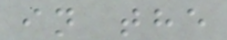in the
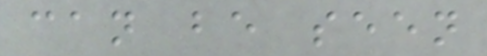can be seen
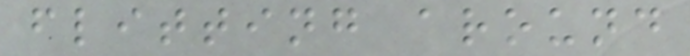flitting around
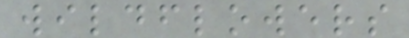wildflowers
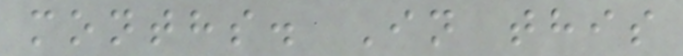months. In this
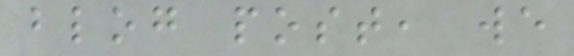blog post, we
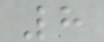8
